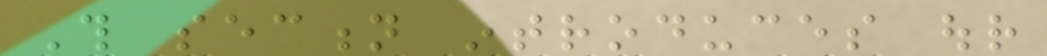This section introduces our
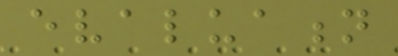evaluation
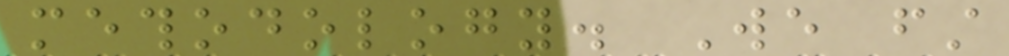methodology. We first
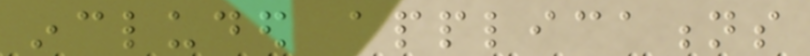included applications
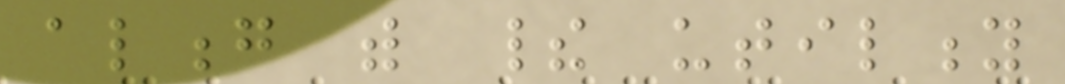along with their utility
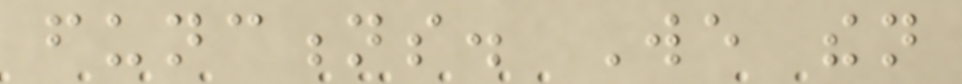functions. We then
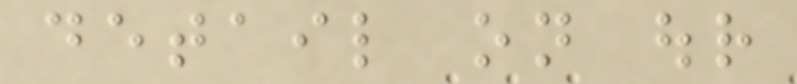detail on our
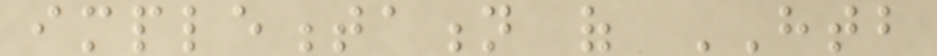implementation of HTB
